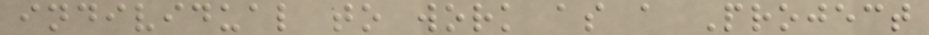individual to work as a Project
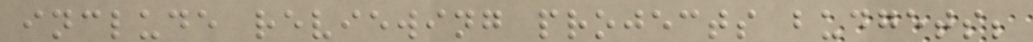include reviewing projects budgets;
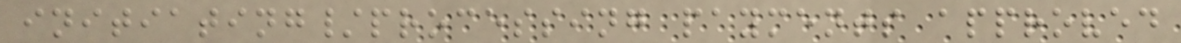initiating/processing payments approved
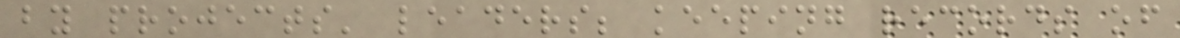by projects' leaders; keeping records of
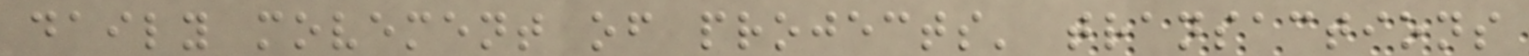daily movement of projects' transactions
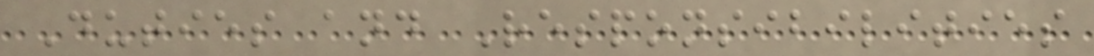Duties and Responsibilities
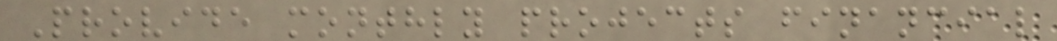Provide monthly projects financial
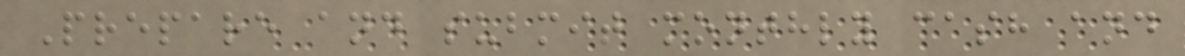Prepare and submit monthly cash and
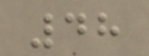48
